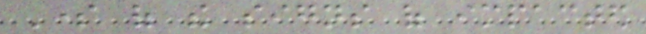Some of the signs of impacted
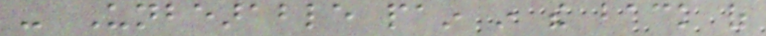- Unbearable pain in the back of
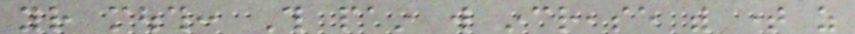your mouth: This pain will increase with time as
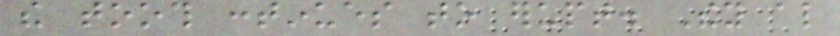the tooth continues to erupt. They also
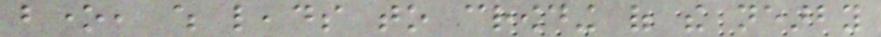bone, which leads to crowding of the nearby
